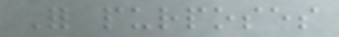For purposes
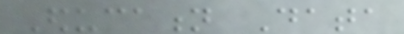Education Data
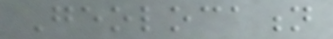Geolocation
